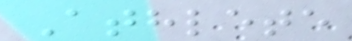Athlete
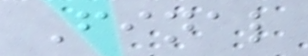Final
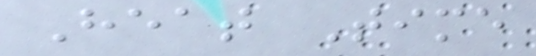Heat Time
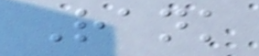Rank
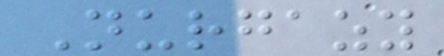Nurgazy
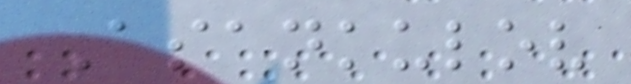Asankulov
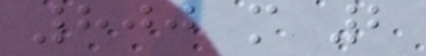800 m 2
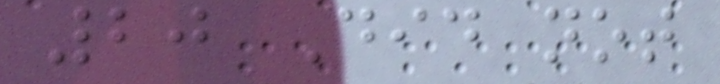20 Did not
